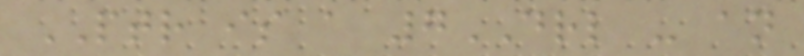PTR is a 7DRL - an
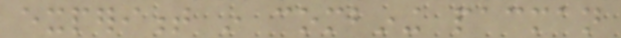experiment in combining pacman
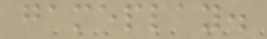gameplay.
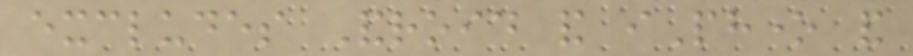excludes Android and iPhone and
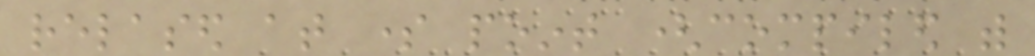relased at some point (compiled with
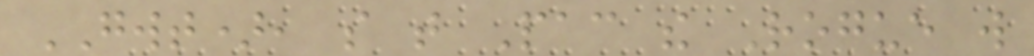GWT), so that Pac the Rogue will
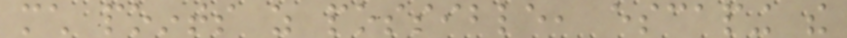much points as possible, escaping the
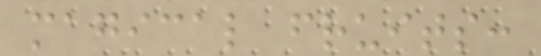magical fruits:
